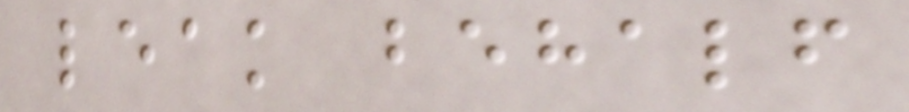leak behalf
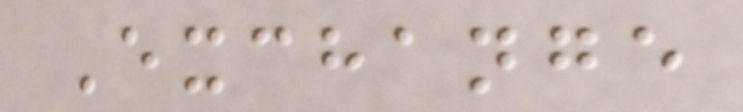Exchange
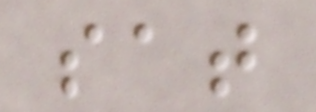sat
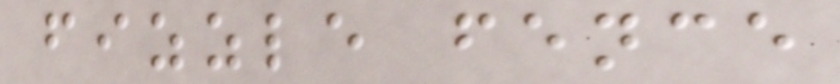fizzle fence
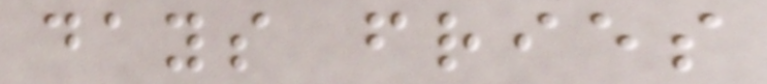days fries
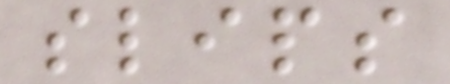slips
